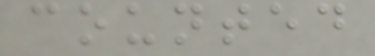counted
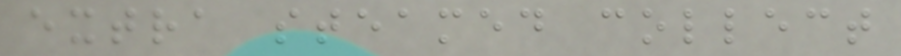extra steamed collect
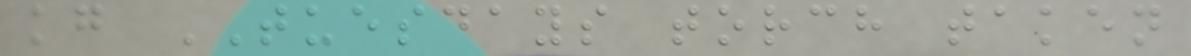kg TUESDAYS torch taken
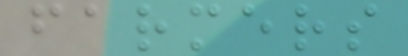farmers
